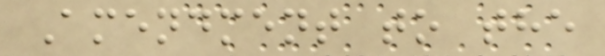Amendment to the
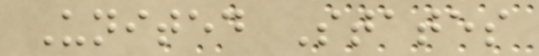United States
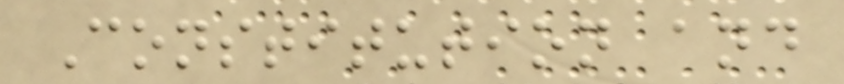Constitution and
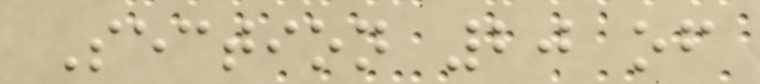Section 20 of
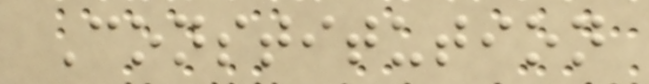Constitution
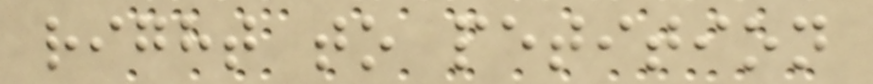right to petition
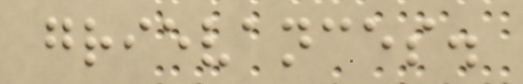grievances.
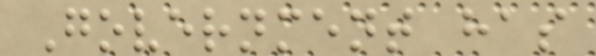Government has
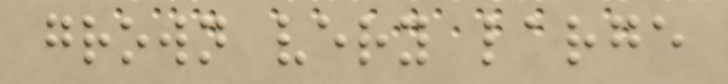grown very large
